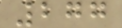277
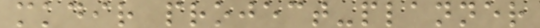mkdir project-planner
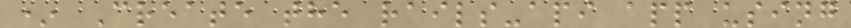* Create the rails-api app using
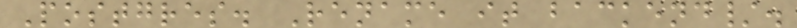Postgres. Rename it backend/.
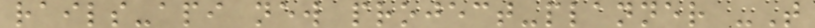rails-api new project-planner -T
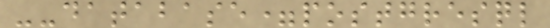--database=postgresql
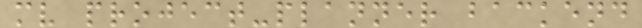mv project-planner backend
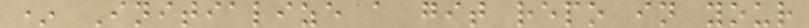* Initialize a git repo in your
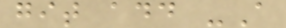git add -A
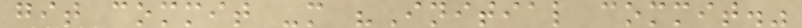git commit -m "Initial commit."
